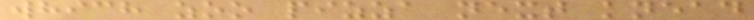which zoo pizza next knead
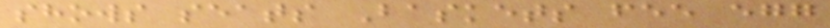shows seats Baskets fee egg
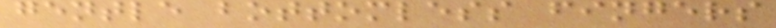gentle bottomless fingers
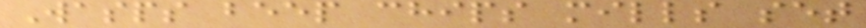Wasps beep chips mills set
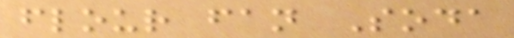flour fan Soda
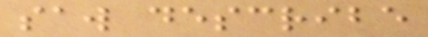saw describe
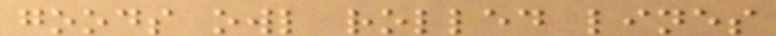goods owl rolled lines
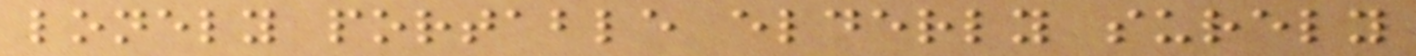lonely portable elderly surely
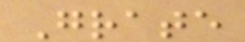Grate
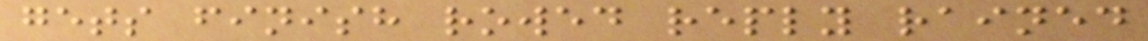gets finish rowed reply rained
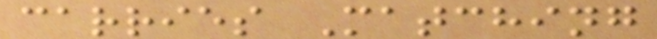carries Matching
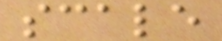scale
